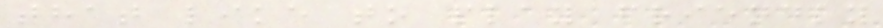that like to play friendly
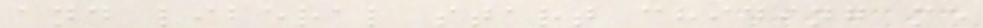and liberal start chiding me
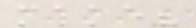make?
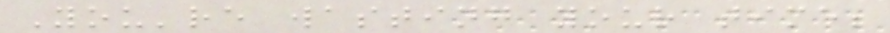You're wasting your time;
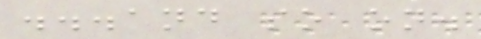...and so on.
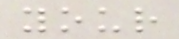your
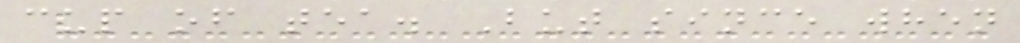cup of tea. But since when
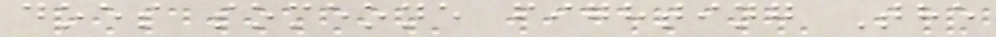does someone fighting The
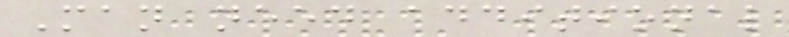Man need additional
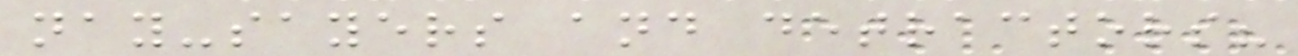nay-sayers and detractors?
